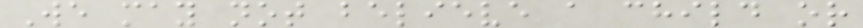We may not believe a child or
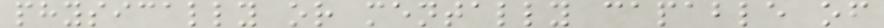physically or mentally capable of
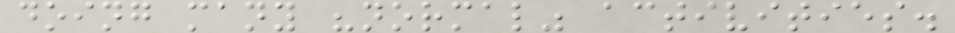doing many "normal" activities.
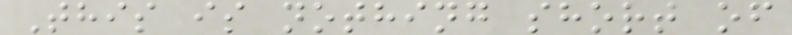This is nothing short of
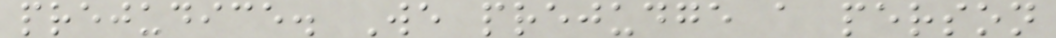prejudice. We prejudge a person
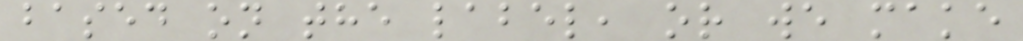based on the label, or we make
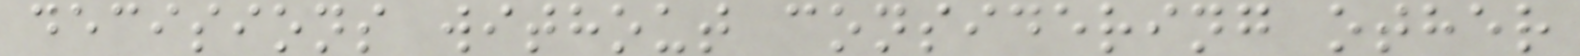decisions without considering other
